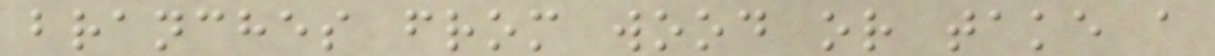branches from wood or take a
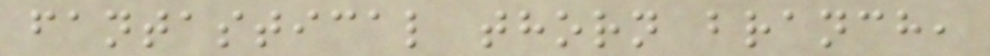fantastical thorn branch,
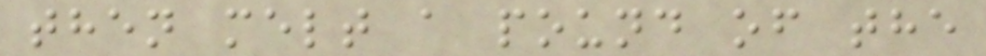then melt a pound of the
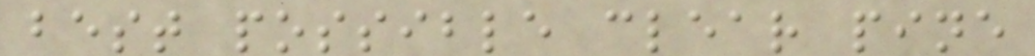best possible clear pine
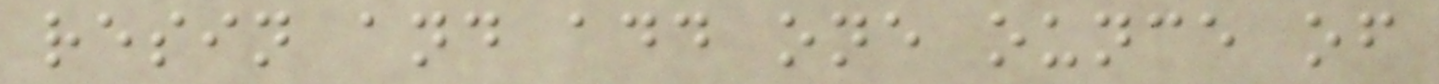resin and add one ounce of
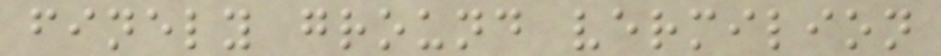finely ground vermilion
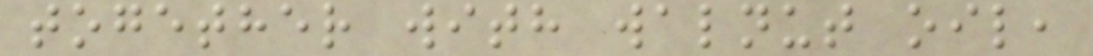together with walnut oil,
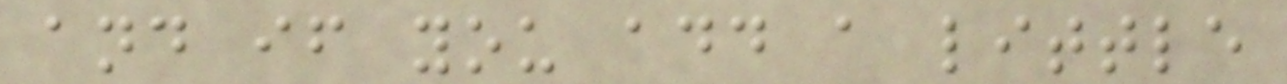and if you add a little
